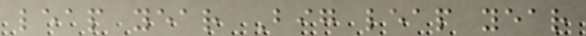leap year Big leap year
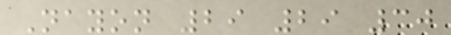Nayon 29 29 30
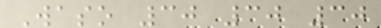Waso 30 30 30
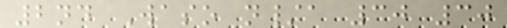2nd Waso n/a 30 30
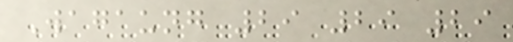Wagaung 29 29 29
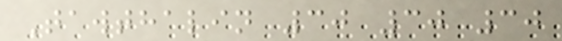Tawthalin 30 30 30
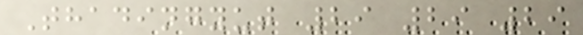Thadingyut 29 29 29
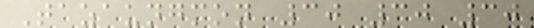Tazaungmon 30 30 30
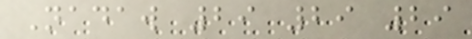Nadaw 29 29 29
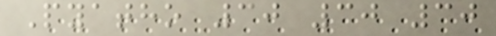Pyatho 30 30 30
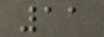11
